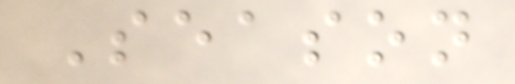Season
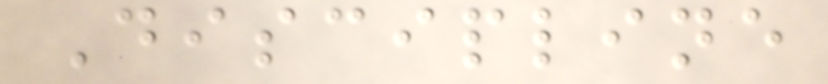Discipline
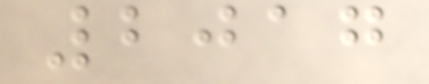2017
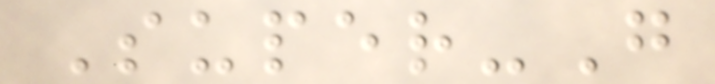Super-G
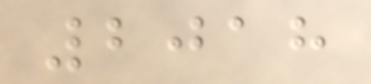2018
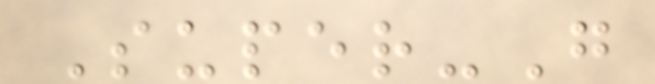Super-G
